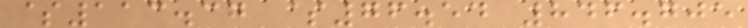$113.37 $76.54 846.705
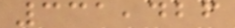331,426
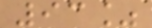93%
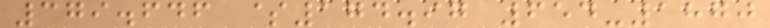379.646 $174.97 654-1870
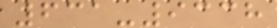631-9338
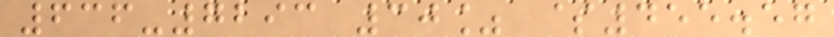636-7293 30% $455.57
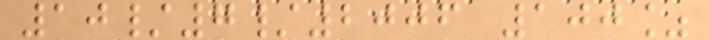10/7/2006 100%
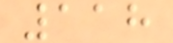118
